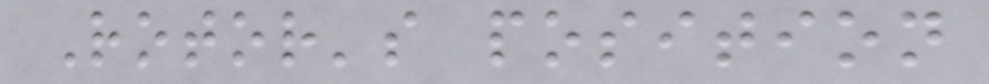Rotor's position
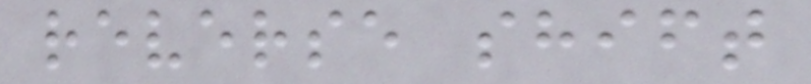reverse shift
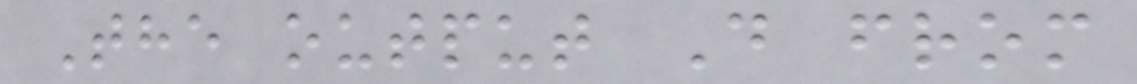The output D from
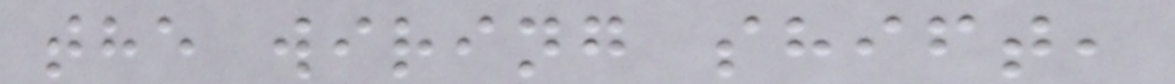the wiring shift,
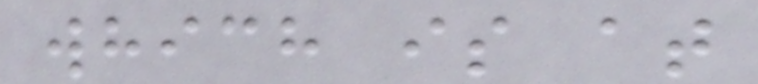which is at
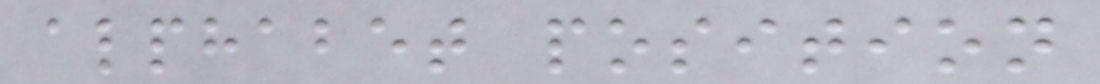alphabet position
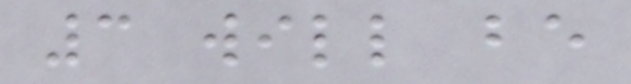3 will be
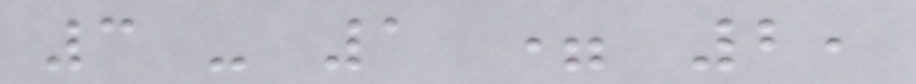3 - 1 = 2,
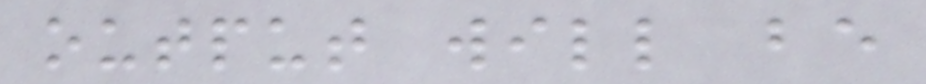output will be
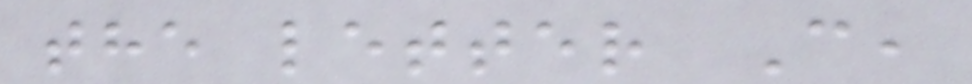the letter C,
